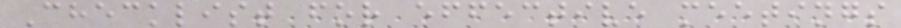Checklist for effective meetings
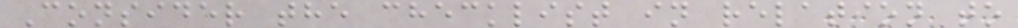Consider the checklist in relation to
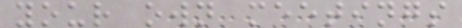your own meetings
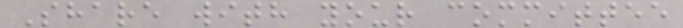Share with your committee
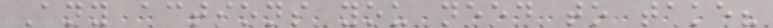Any actions you need to take?
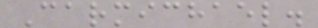Carmichael.
